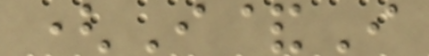(I&I
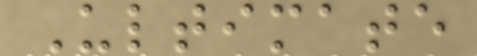Ultimate
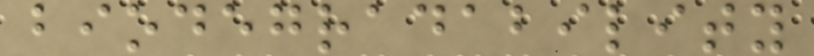biodegradability
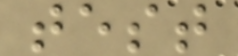test
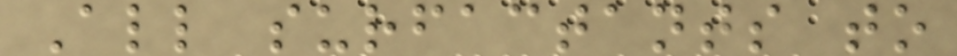All surfactants to
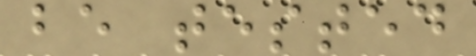be tested
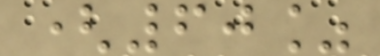(60%
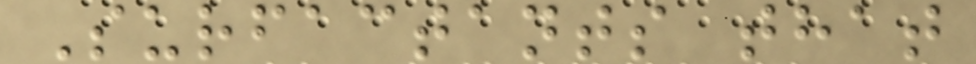Surfactants that
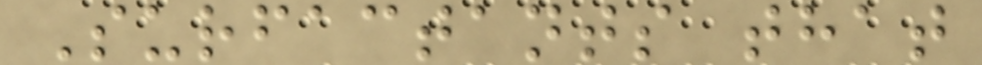Surfactants that
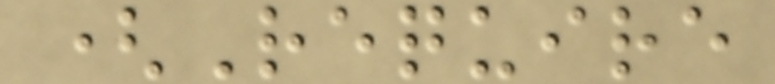(Require
